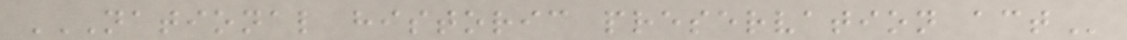NATIONAL HISTORIC PRESERVATION ACT
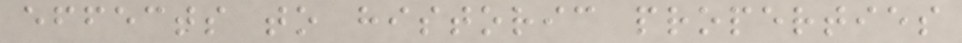effects to historic properties
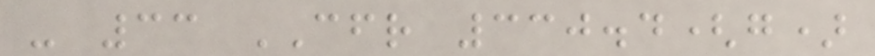- 33 CFR 330.4(g)
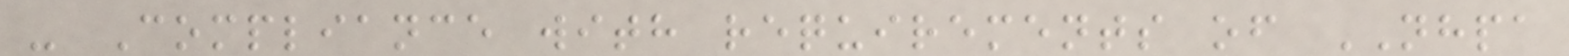- Compliance with requirements of NHPA
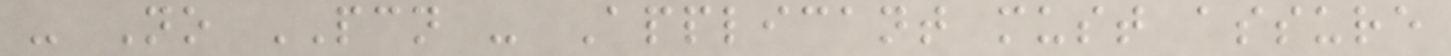- No PCN - Applicant must assure
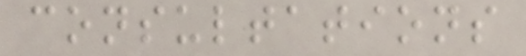consultations
